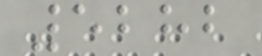5282
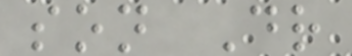son Dr
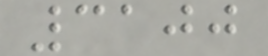3100
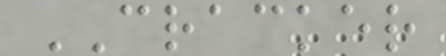CRACKER
